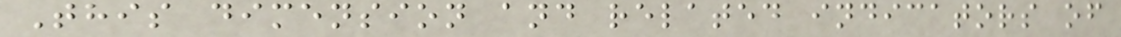This dimension and related indicators of
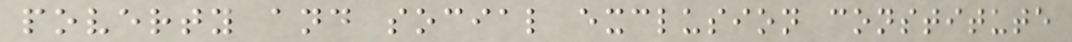poverty and social exclusion constitute
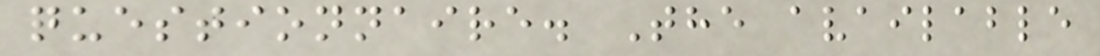questionnaire. The available
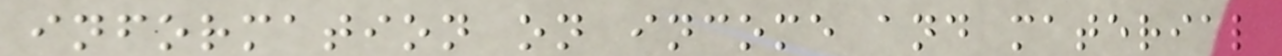information on income and material
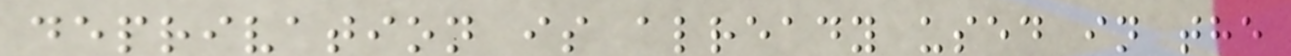deprivation is already used in the
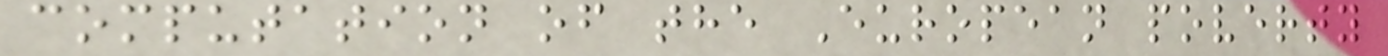computation of the European poverty
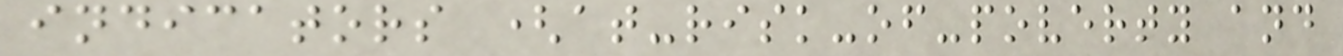indicators (at-risk-of-poverty and
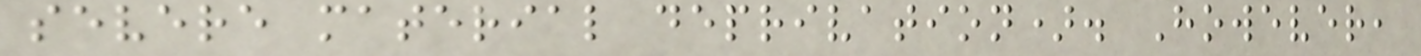severe material deprivation). However,
